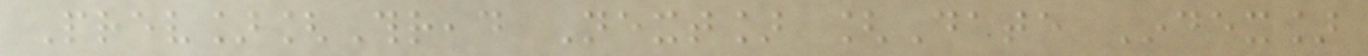Prev][Thread Next] [Date Index]
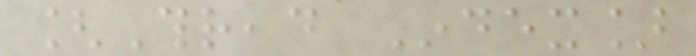[Thread Index]
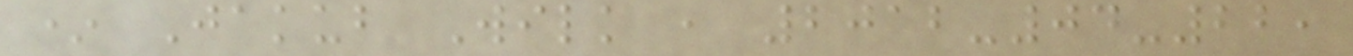* Jakub Wilk , 2012-04-22,
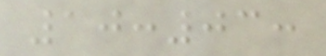10:03:
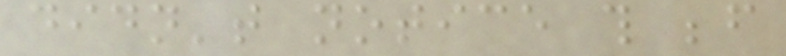didn't notice this before
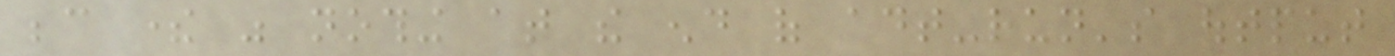because there was nothing at the end of adt-run's output
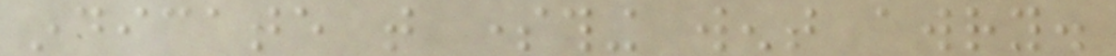indicate that something went awry.
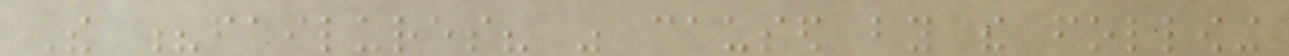The ?failures? was caused by the following
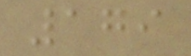179
